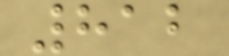812
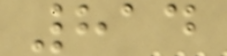814
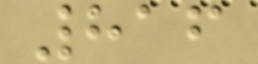816
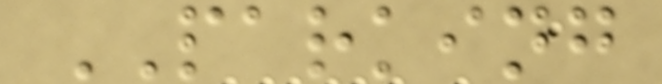PARKING
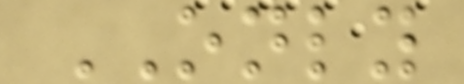ONLY
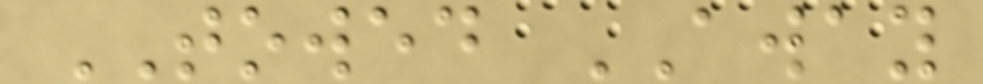TOWED AWAY
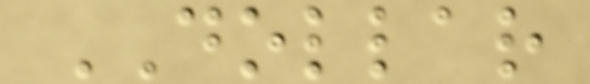DOLLAR
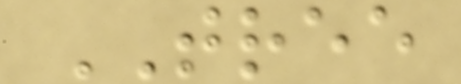TREE
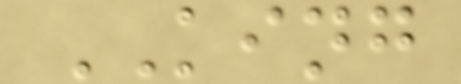KING
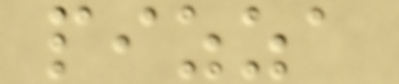pizza
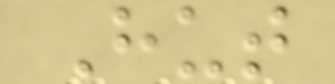Hut
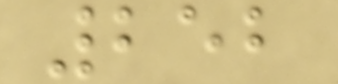252
